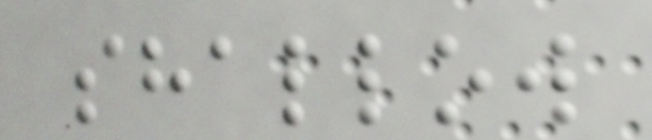shallow
